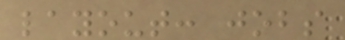layout: jobs
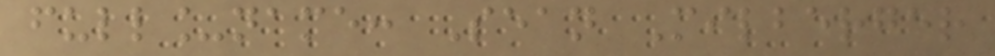full_name: Sean Milberger
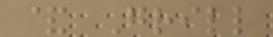& Grill
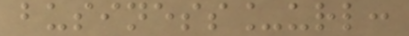business_url:
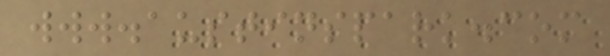www.austinspark.com
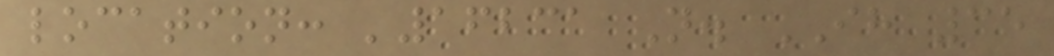location: '16231 N. IH 35
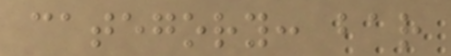category: bar
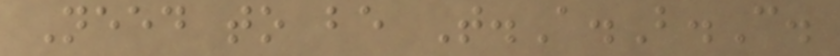Need to be T.A.B.C.
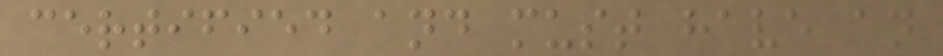certified and must have an
